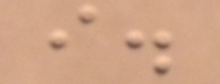i.
